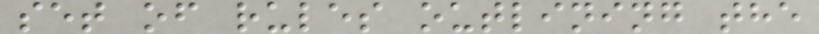set of rules outlining the
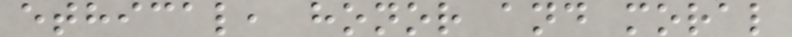ethical, honor and moral
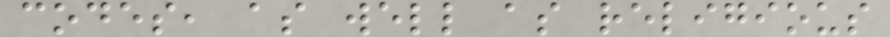codes, as well as religious
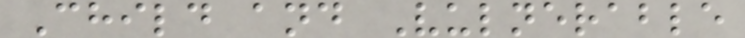Child and Vulnerable
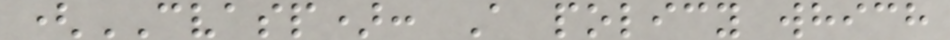(CVASP): A policy which
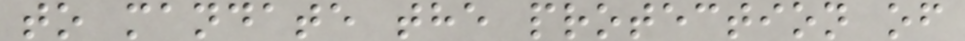to mandate the protection of
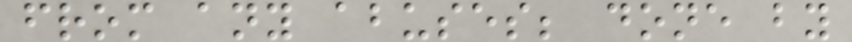from any abuses; done by
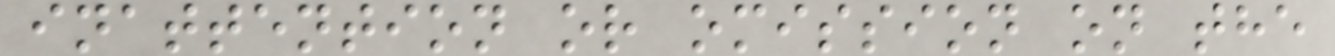inattention or omission on the
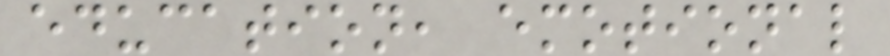education, emotional
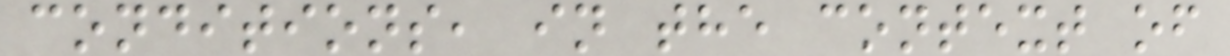conditions, in the context of
